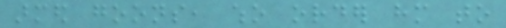armed goons, who order him to
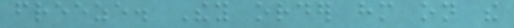freeze. They order him on the
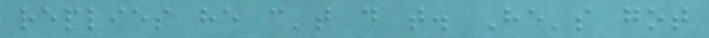replies he can't do that. He's got
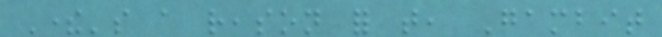There's a reason for that, Gambit
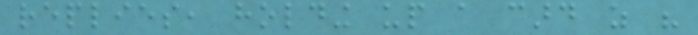replies, holding up a card as his
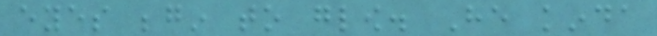eyes begin to glow. He kinda
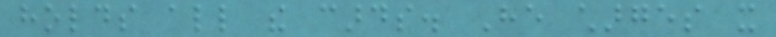holds all the cards. He charges it
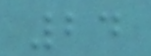24
